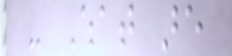- What are
